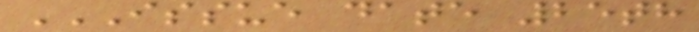ISSUE DATE 25TH
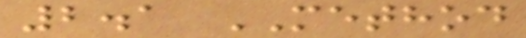2.1 METHOD
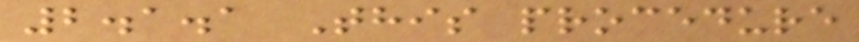2.1.1 This procedure
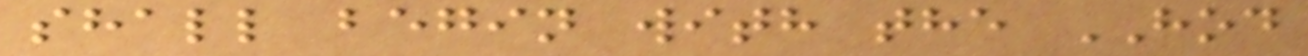shall begin with the HOD
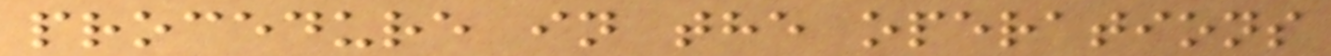procedure in the operations
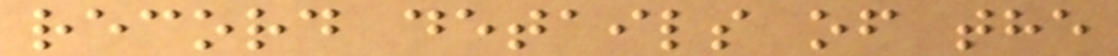record details of the
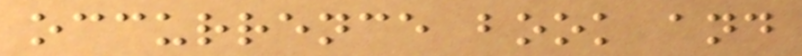occurrence book and
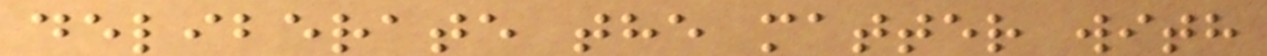deliberate the matter with
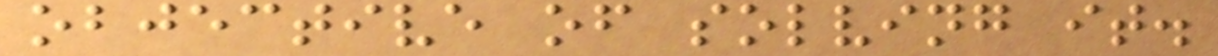objective of solving it.
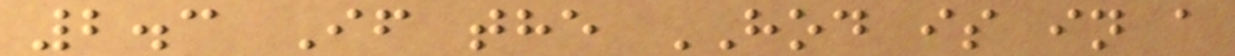2.3 If the HOD is in a
